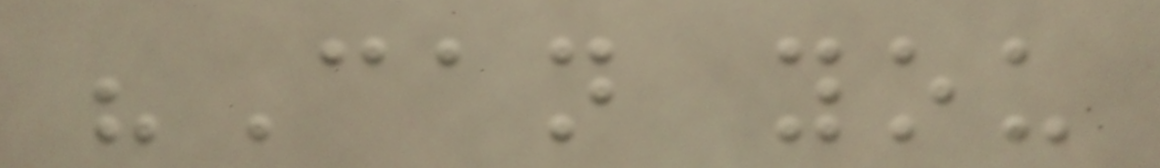"Can you
